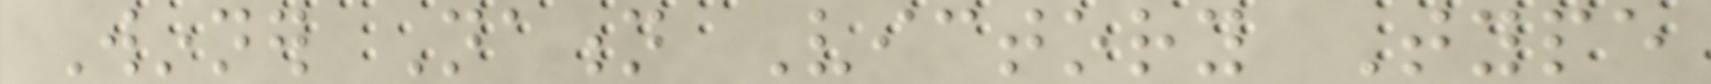Winner Nation Victory Type
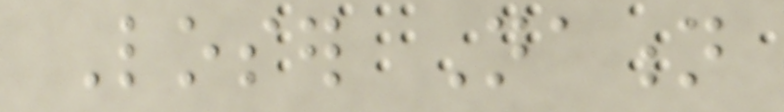Loser Nation
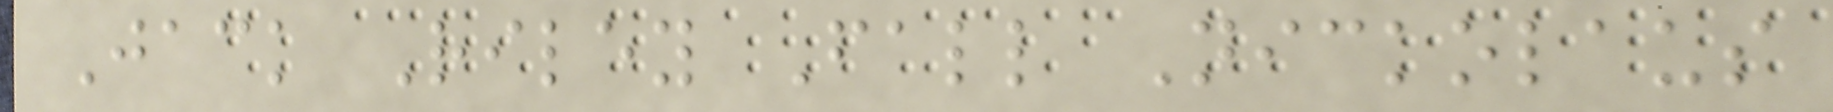Jack Riley Fall Nickolaus
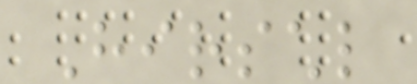Hirschl
